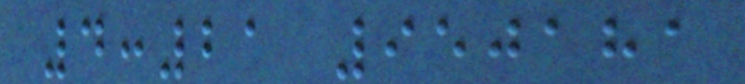4:21 950181
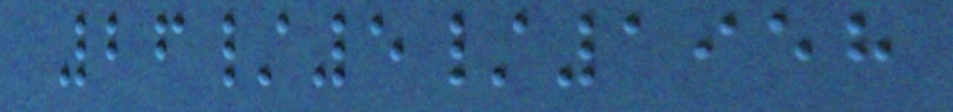26/5/1958
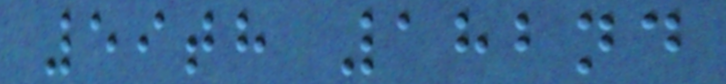59th 182nd
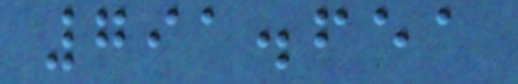791.651
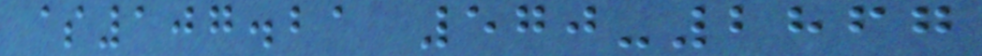$107.21 570-2867
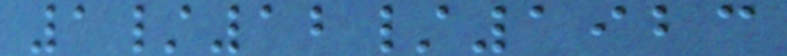1/12/1923
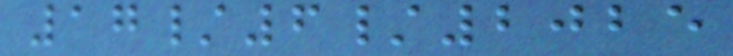17/6/2025
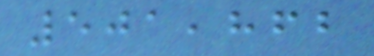501,862
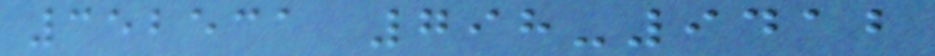352531 798-9412
